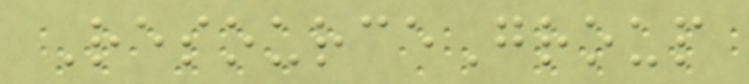ResourceGroup
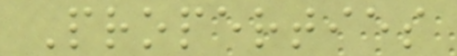Properties
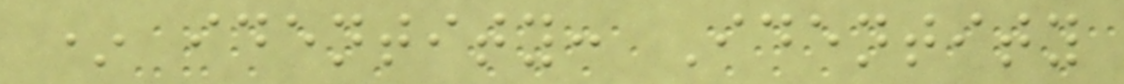* identity: Identity
